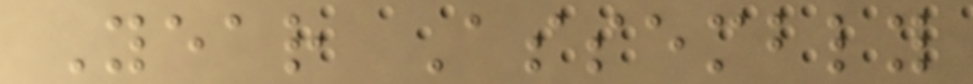Year Assembly
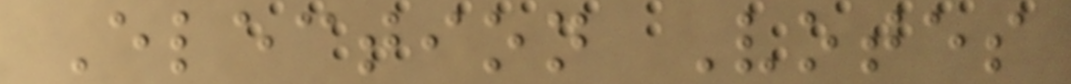Election Votes
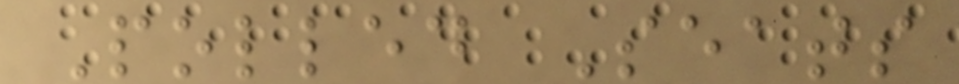Polled Seats
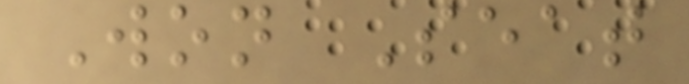Won Seat
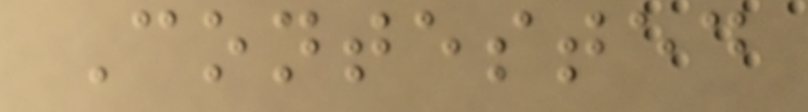Contested
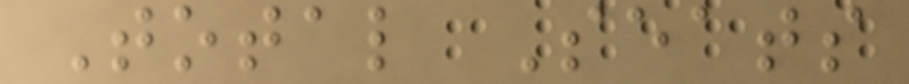Total Seats
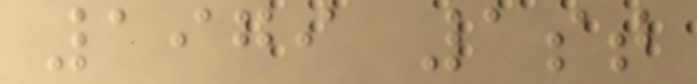1979 1st
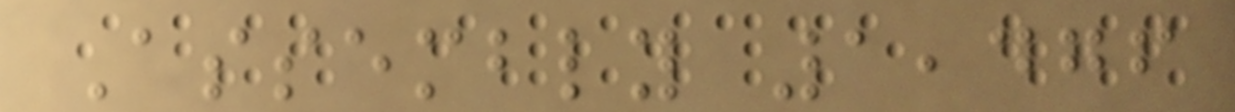Assembly 1,476
